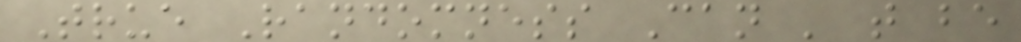True Randomness Can ' t be
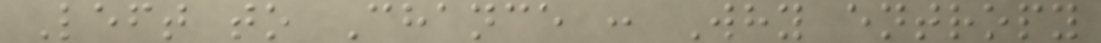Left to Chance : Why entropy
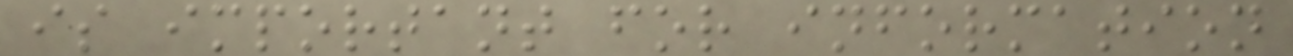is important for information
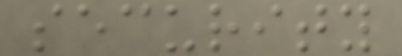security
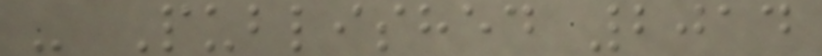- Published 2014
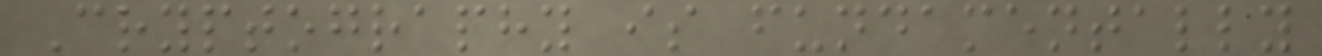Cryptography is fundamentally
